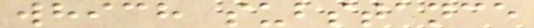which substance
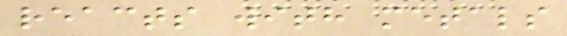reacts with metals
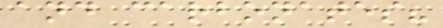and carbonates?
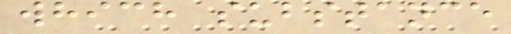which substance
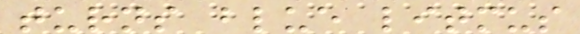turns blue litmus
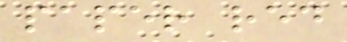paper red
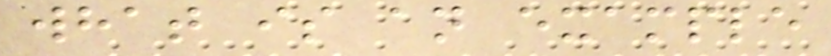what is an example
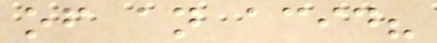of an acid?
